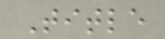Title
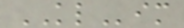KLim
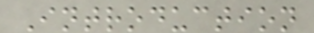Introduction
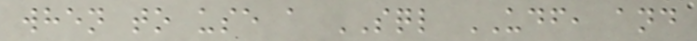when to use a SQL UDF, and
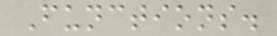Functions.
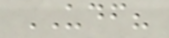UDF?
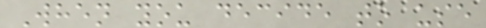When you decide to use
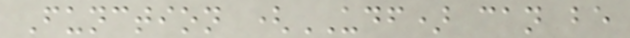Function (UDF) can be
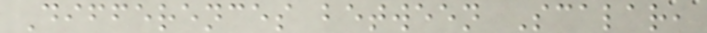Differences between Scalar,
